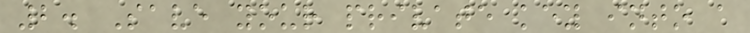2. Save your private key into a
